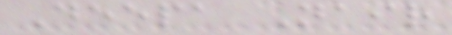Deepa Nair
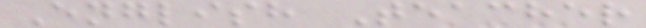English Teacher
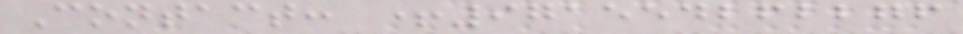Contact: +971554262276
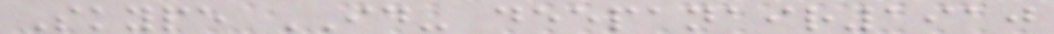Skype ID- deepanair1910
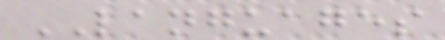LANGUAGES
